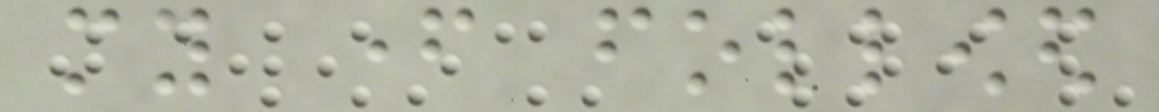my father followed
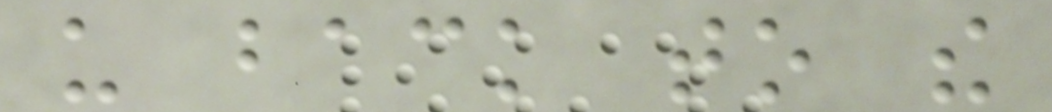us back to the
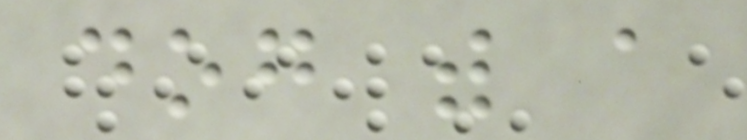dog with a
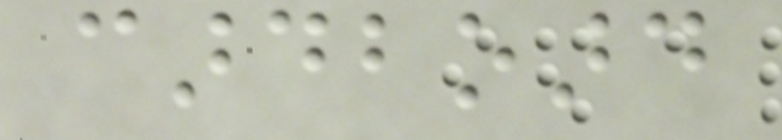cardboard
